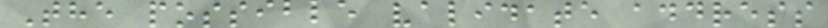The possible validate address
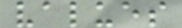values
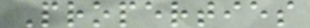Properties
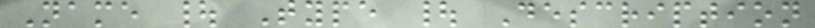Name | Type | Description
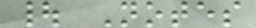| Notes
